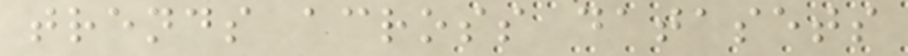trends across datasets
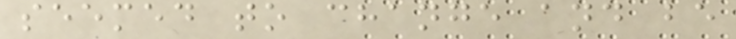seemed to change and be
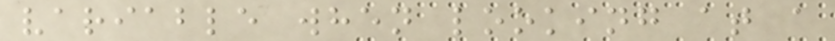variable when looking at a
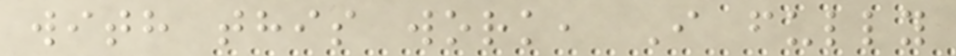with this work, I fully
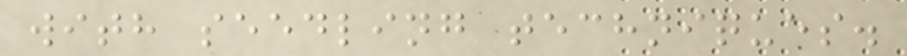with seedling techniques.
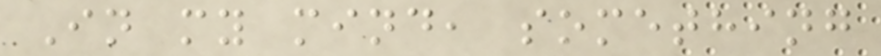In my mind, something
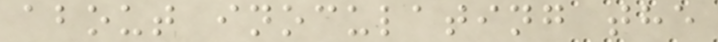about inoculating the
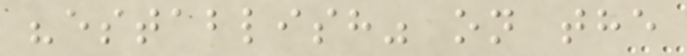"establish" on the
